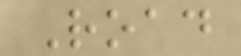Road
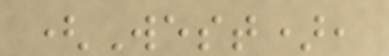(West),
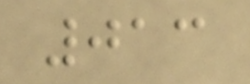013
